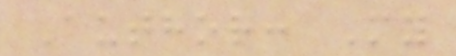Author: My
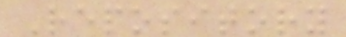Repository
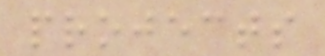projects
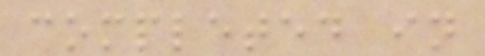completed in
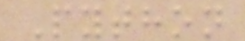Python
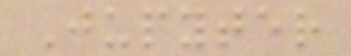Jupyter
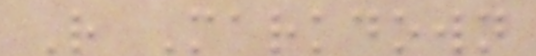R Markdown
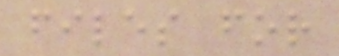files for
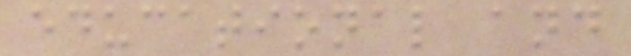educational and
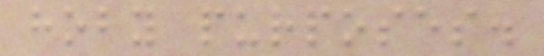hoby purposes.
